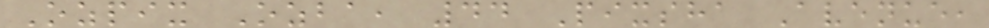Ozpix Ozba, 44 Pixsha Avenue,
